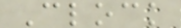Clock
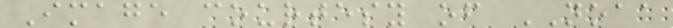Image courtesy of NOAA
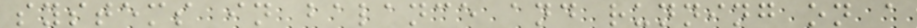systems in balance and running on a
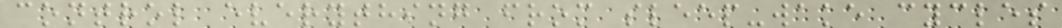control everything from sleep-wake cycles
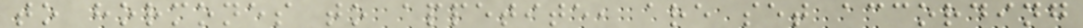to hormones to appetite, are set according
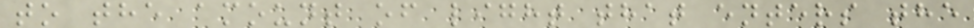to the amount of light that enters the
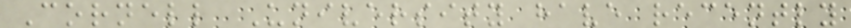Cornell University have recently
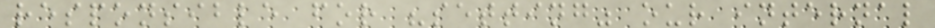responsible for "setting" our internal
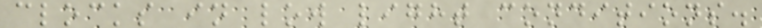clocks in low light conditions.
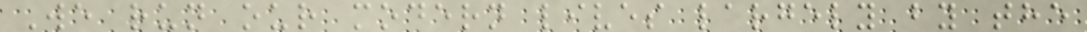We run our modern lives largely by the
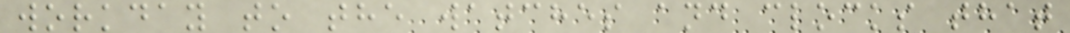workday to the watches and clocks that
